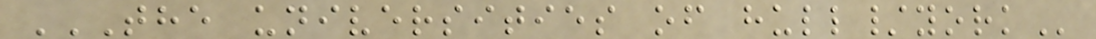THE UNIVERSITIES OF HULL/YORK
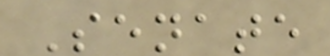Senate
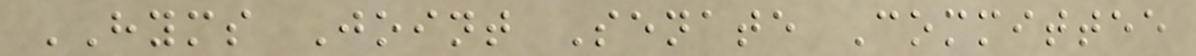HYMS Joint Senate Committee
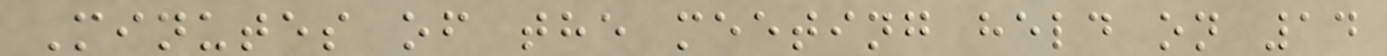Minutes of the meeting held on 14
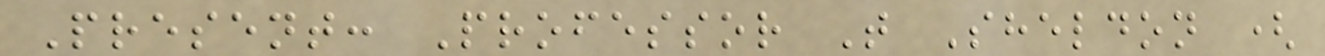Present: Professor T Sheldon (
